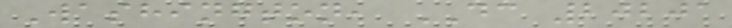Washington, DC 20201
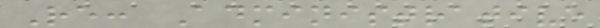Re: Administrative
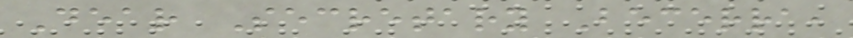Dear Secretary Becerra,
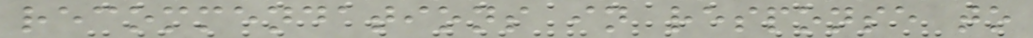recommendations in response to
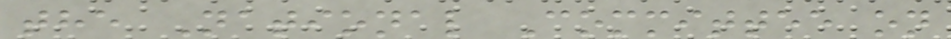the National Committee on
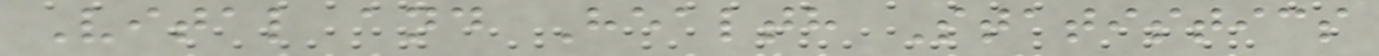Vital and Health Statistics
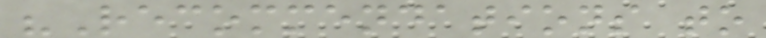"Recommendations to
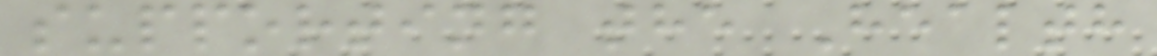supporting the Health
